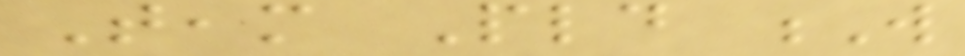Team Pld W
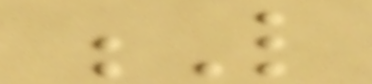L
